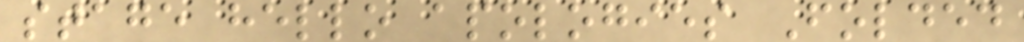stage hello apologies Folded
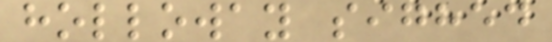holloway sighed
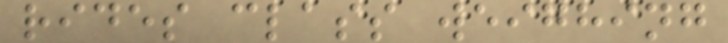rides class weighing
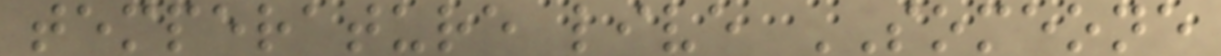temperature live SOMEONE
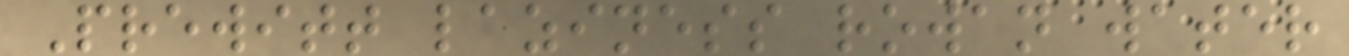Prewitt laziness rowan water
